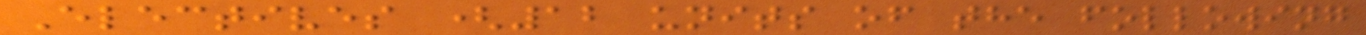Electives (12 units of the following
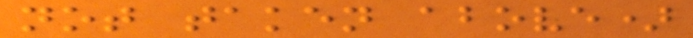not taken above)
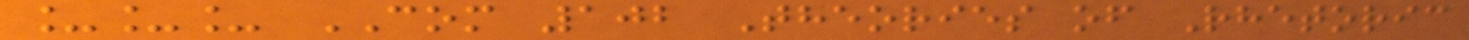___ COM 102 Theories of Rhetoric
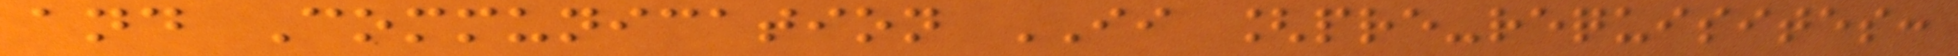and Communication II [pre-requisites:
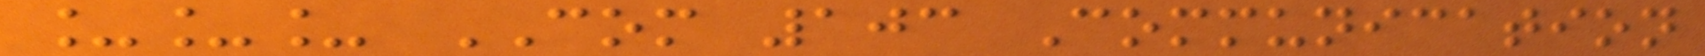___ COM 103 Communication
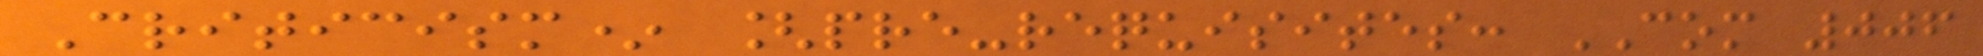Criticism* [pre-requisites: COM 006
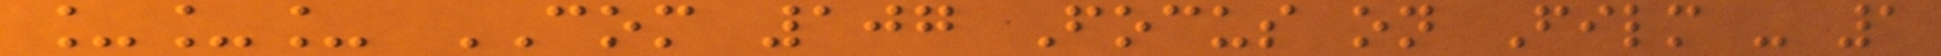___ COM 107 Focus on Film - 1
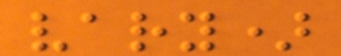vary)
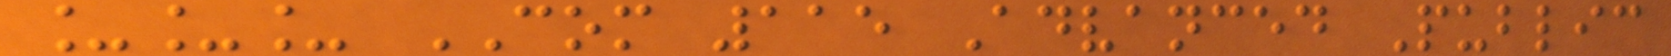___ COM 115 Advanced Public
